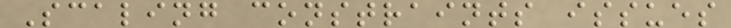Scaling constraints issues
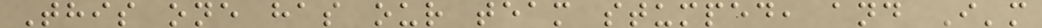This one has our team stumped, and I'm
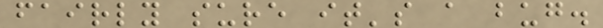fairly sure it's a bug.
